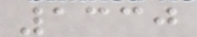1330
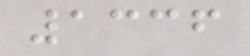1336
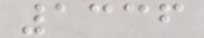1336
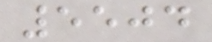5504
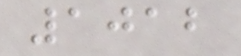1012
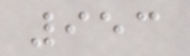953
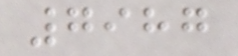7987
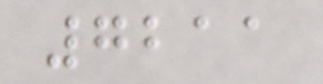7211
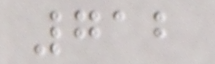712
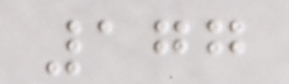177
